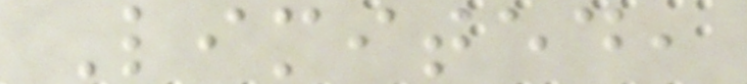Limited,
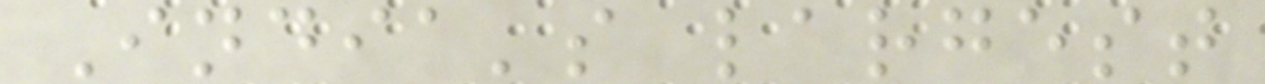India's largest
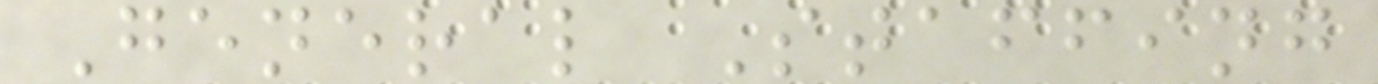General Staffing
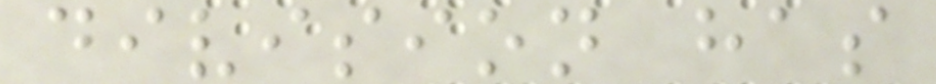division has
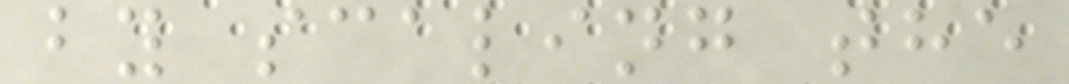by scaling the
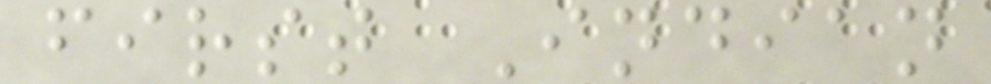first Indian
